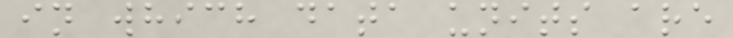in which data units are
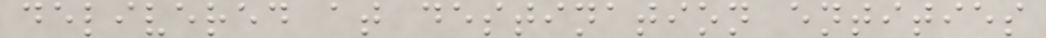delivered at destination entities
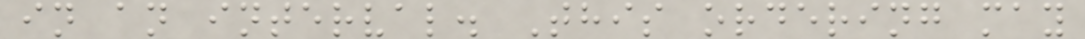in an interval. This ordering may
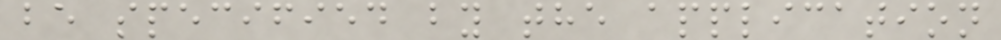be specified by the application
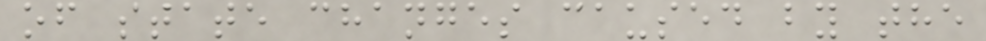of state changes caused by the
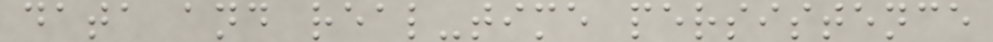data and real-time persistence
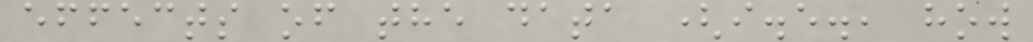effects of the data (i.e., how
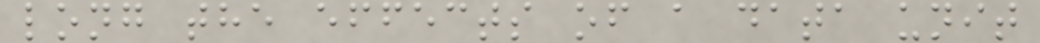long the effects of a data unit
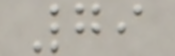79
